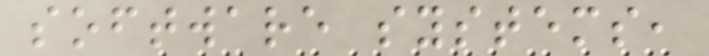software systems,
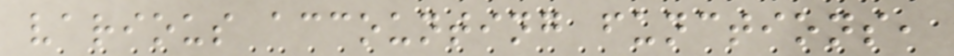various accounting functions,
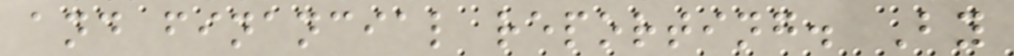and financial reporting. By
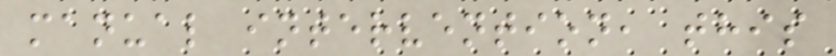manual intervention, this
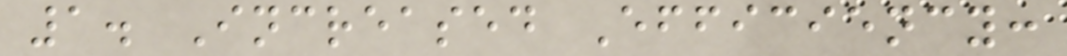1. Increased Efficiency:
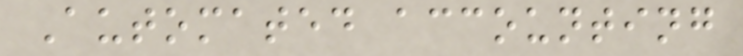Automated accounting
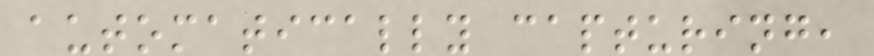automatically capturing,
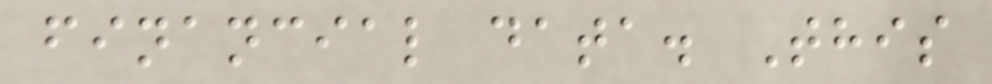financial data. This
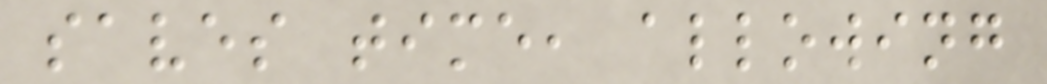saves time, allowing
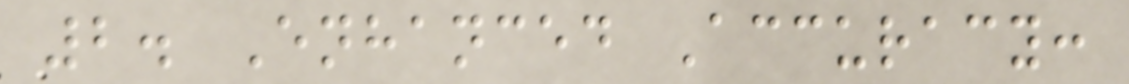2. Enhanced Accuracy:
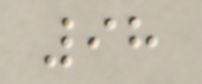98
